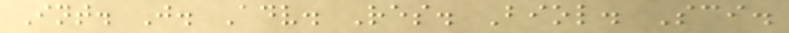Int. J. Adv. Res. Biol. Sci.
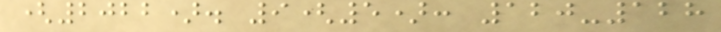(2022). 9(5): 120-128
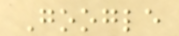Google
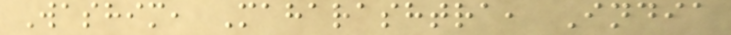Washim, Maharashtra, India
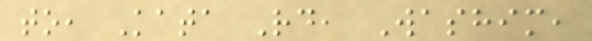to, Kata Rd, Washim,
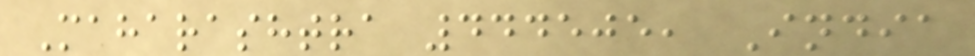Maharashtra 444505, India
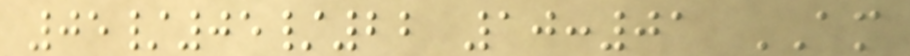05/05/22 10:01 AM
